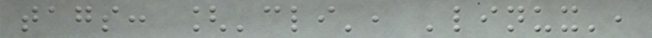tags: ['cli', 'linux',
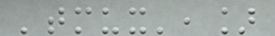'tmux',]
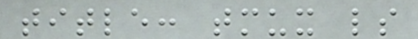title: tmux ls
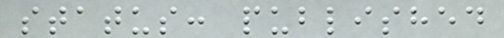status: published
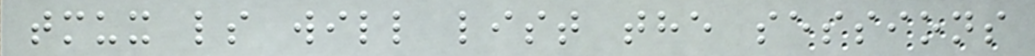tmux ls will list the sessions
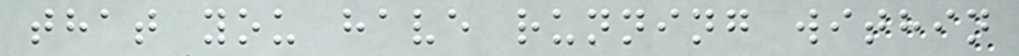that you have running within
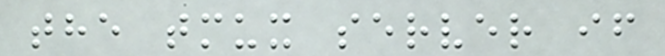the tmux server if
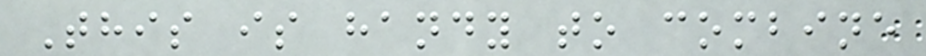This is handy to combine
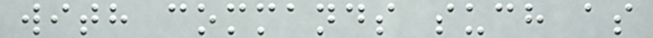with commands such as
